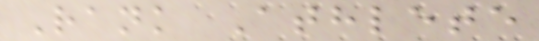Rank Athlete
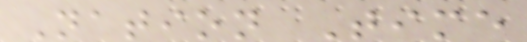Nation Time
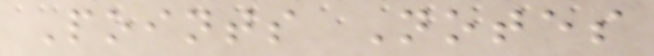Points Notes
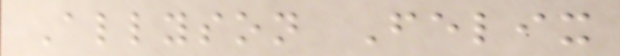Allyson Felix
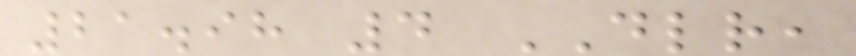21.98 4 DLR,
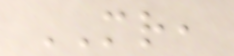MR,
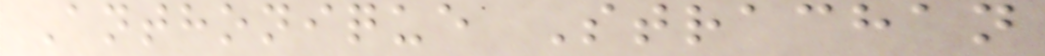Anthonique Strachan
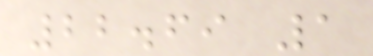22.69 1
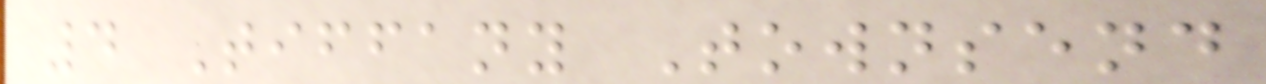4 Tiffany Townsend
